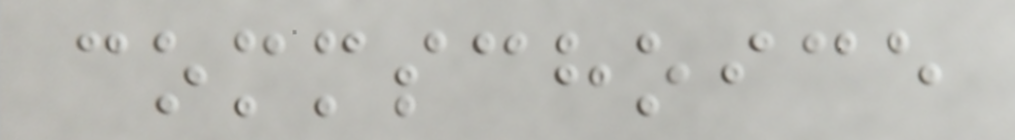commschoice
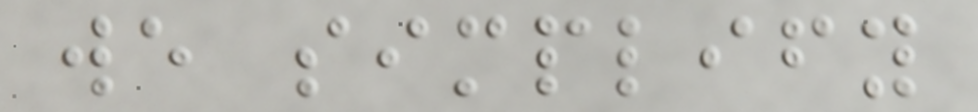we simplify
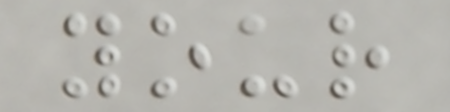your
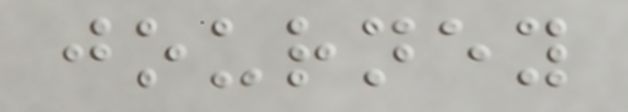journey
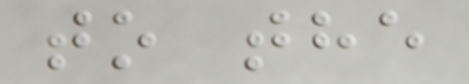to the
